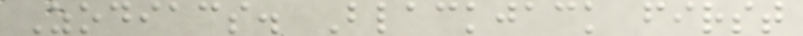Zodiacs. Blackjack first
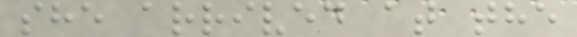she arrived at the
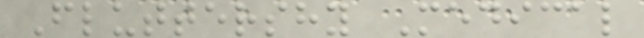Fluttershy Medical
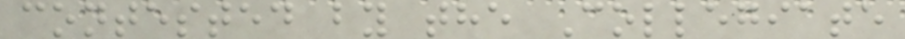contested by the Collegiate
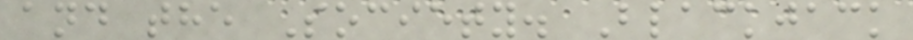and the Society. Blackjack
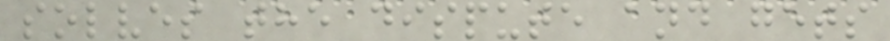solves the dispute and gets
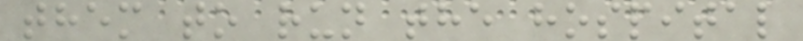them to run the hospital
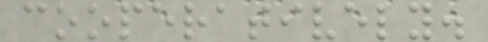cooperatively.
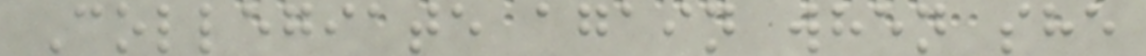Collegiate again when she
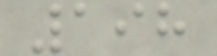198
